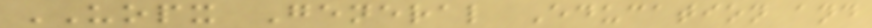UOPX General Education and
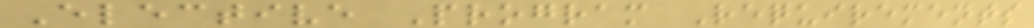Elective Program Requirements
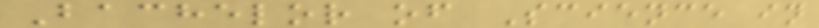Bachelor of Science in
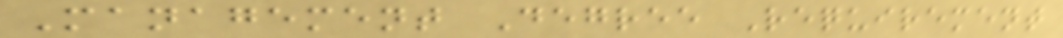Management Degree Requirement
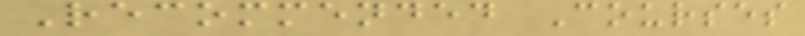Recommended Courses
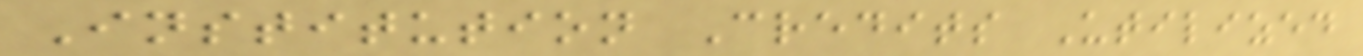Institution Credits Utilized
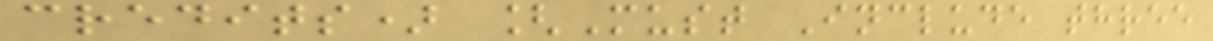credits) [Must Include three
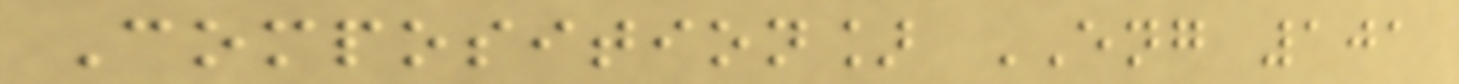Composition] ENG 101
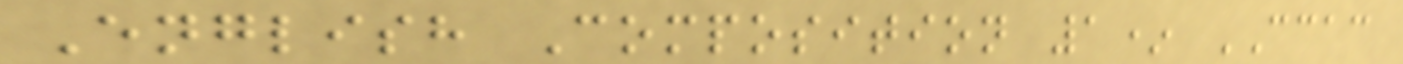English Composition 1* CCAC
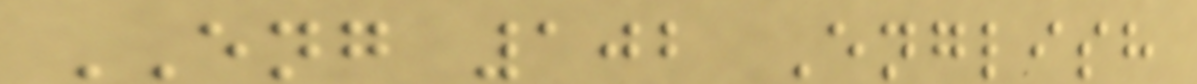ENG 102 English
